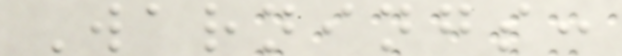Warnings:
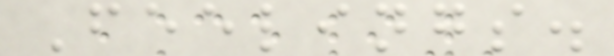Feelings.
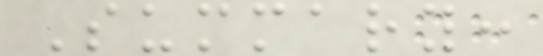Summary:
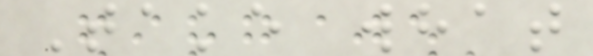Take what
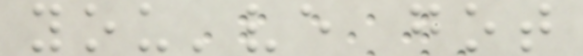you've got
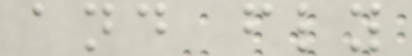and fly
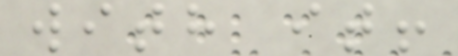with it!
